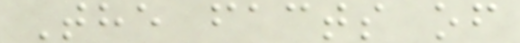The facts of
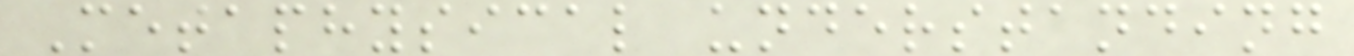Metaphysical understanding
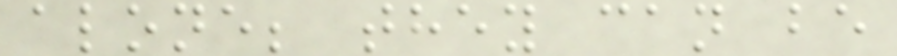alone; they can be
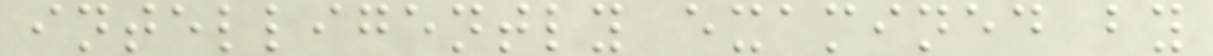intelligently examined by
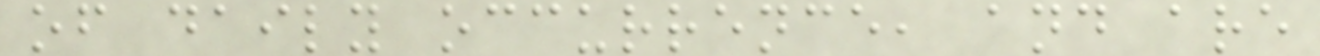of daily occurrence, and are
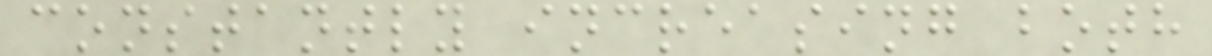constantly increasing both
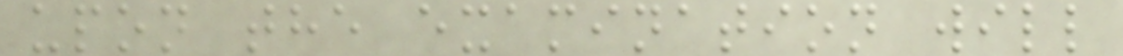upon the examination will
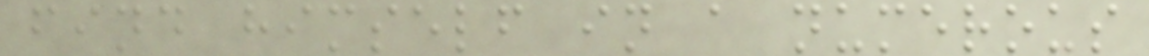find himself in a numerous
